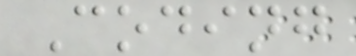Coding
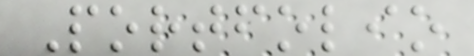Portfolio
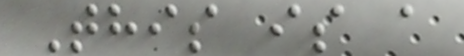This is a
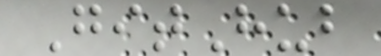GitHub
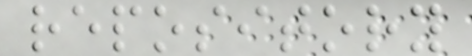repository
